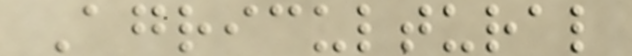Agricultural
